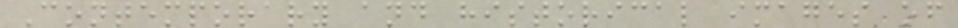Contemporary and historical images of
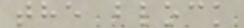the block
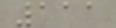111
